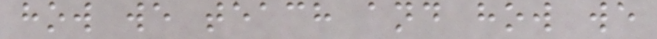how we teach and how we
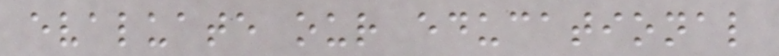evaluate our educational
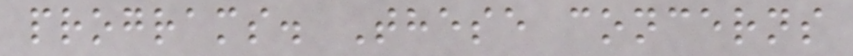programs. These concerns
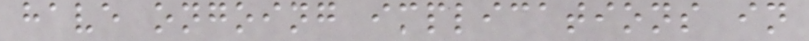have ongoing implications in
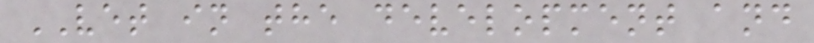VET in the development and
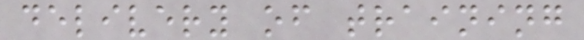delivery of training
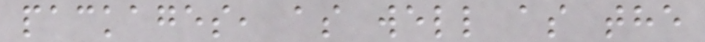packages, as well as the
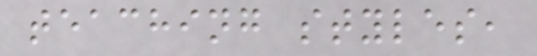teaching styles,
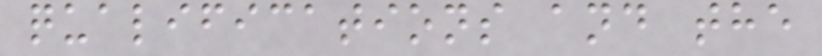qualifications and the
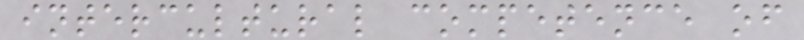intercultural competence of
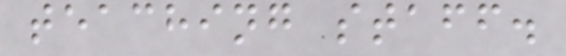teaching staff.
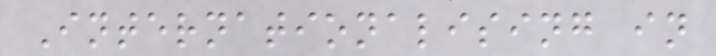Internationalising in
